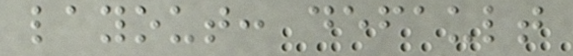layout: default
